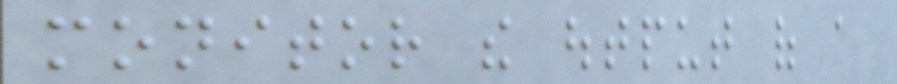monitor the output of a
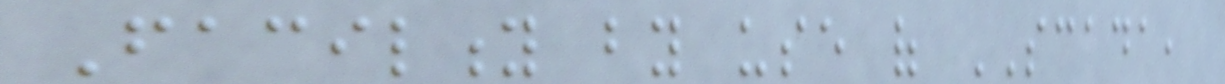Facility by use of SCADA,
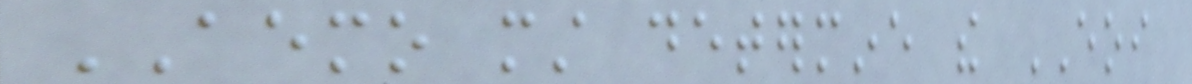AEMO must determine the EOI
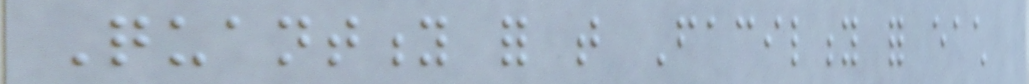Quantity for that Facility for each
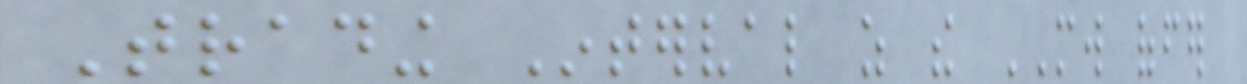Trading Interval as the MW offer
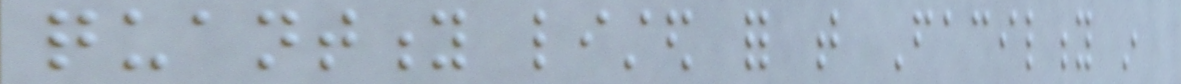quantity listed for that Facility in
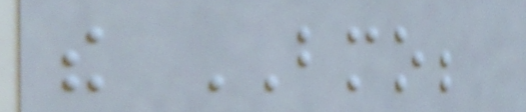the BMO;
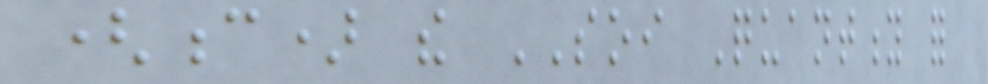(c) the SOI Quantity for
